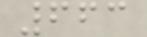663
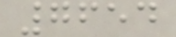7654
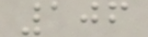106
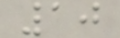10
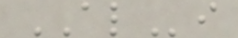ALi
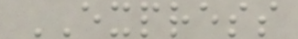EXPRESS
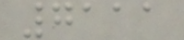7111
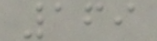169
